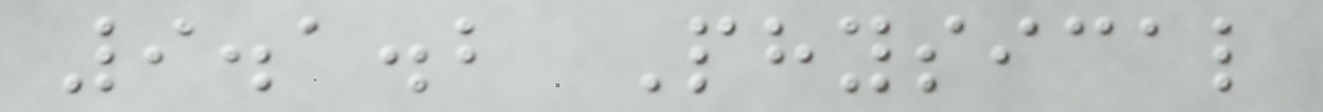9.1.2 Physical
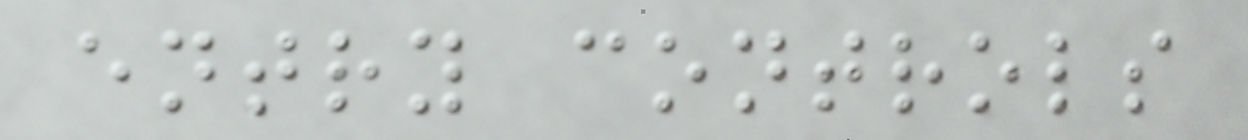entry controls
